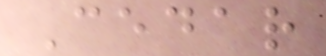Cedar
